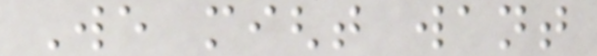We might want
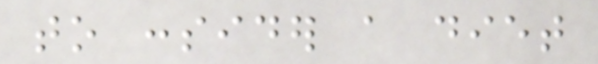to consider a diet
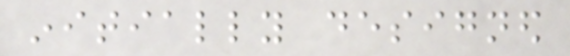initially designed
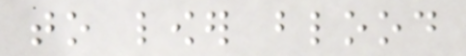to lower blood
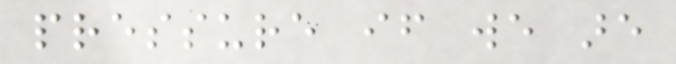pressure if we are
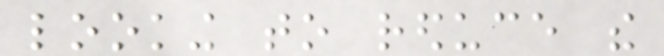looking to reduce the
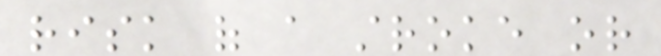risk of a stroke or
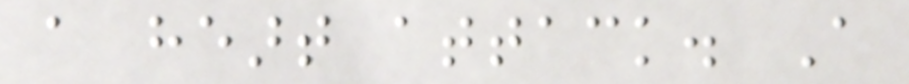a heart attack. A
